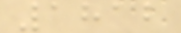1812
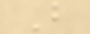B
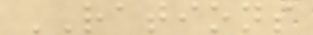RATIONS
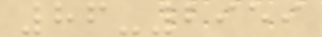86-2959
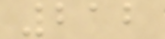212
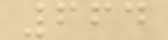664
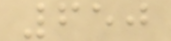650
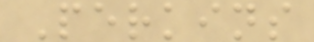Perkins
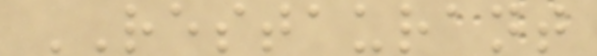RESTAURANT
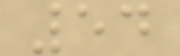54
